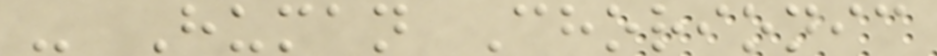- Human Chorionic
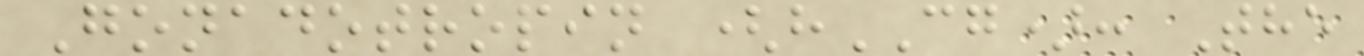Gonadotropin (hCG): The
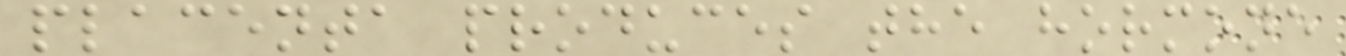placenta produces the hormone
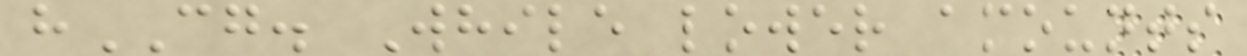hCG. While lower amounts
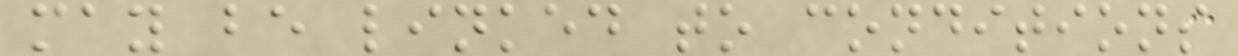may be linked to conditions
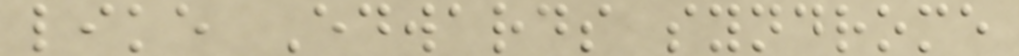like Edwards syndrome
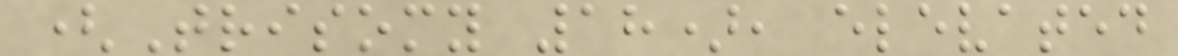(Trisomy 18), elevated
